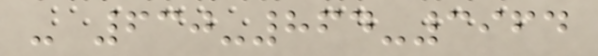- 630-864-3964
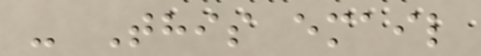- This email
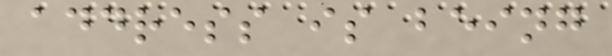address is being
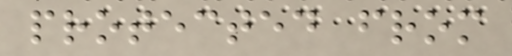protected from
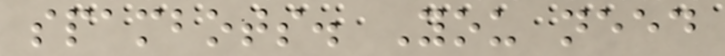spambots. You need
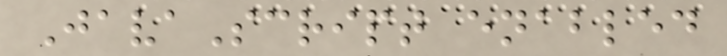JavaScript enabled
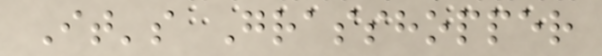It's Grasshopper
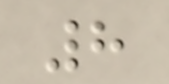8
